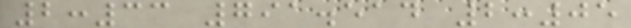2:33 791.514 2:05
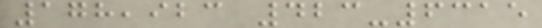178,923 423-6315
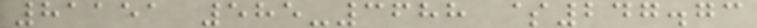81151 585-3688 $247.73
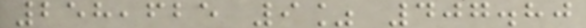258,625 9% 407.80
